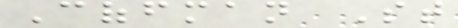Coffman St
